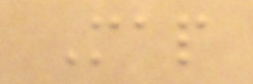Map
